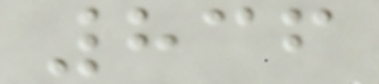836
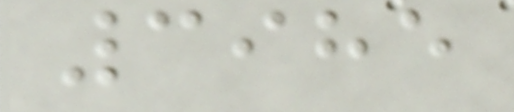3985
